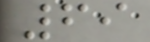69
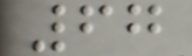67
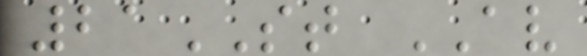21ST AV
